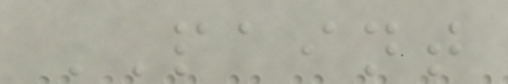PAINT
